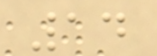14
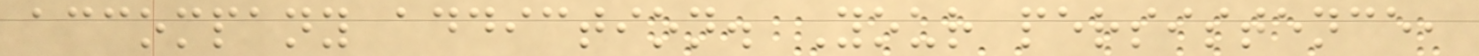accompany addiction. Your persistence,
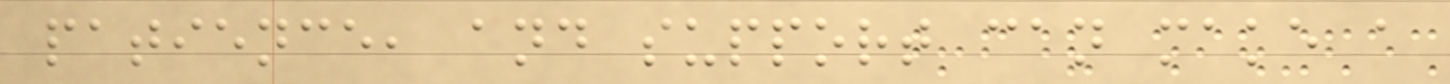patience, and support can make a
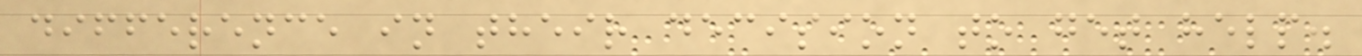difference in their decision to get help.
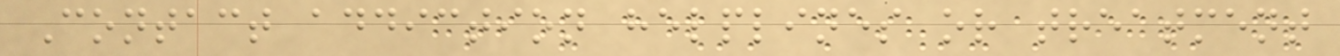Contact addiction helplines or treatment
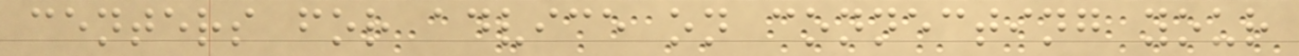centers for advice on connecting your
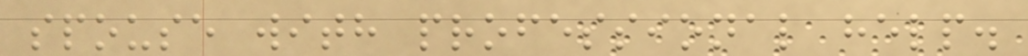spouse with professional help.
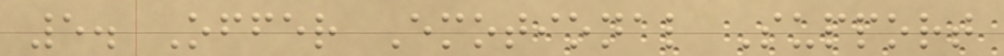5. Offer Emotional Support
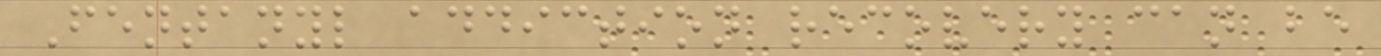Fentanyl addiction recovery can be
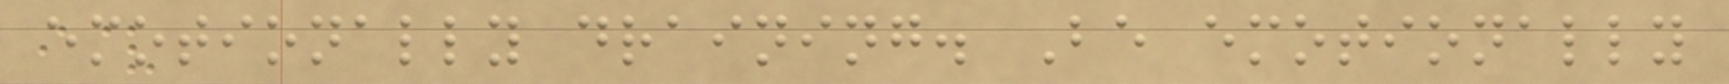emotionally draining. Be emotionally
